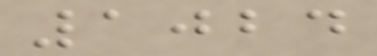1024
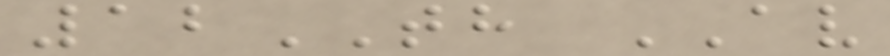12TH AV
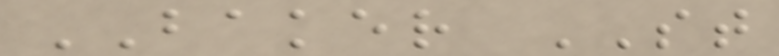BAKER ST
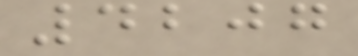4207
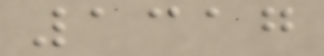1317
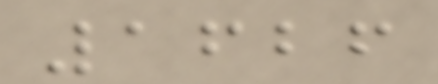1626
